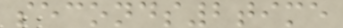seconds2time
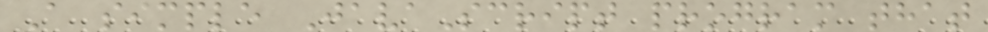A simple JavaScript program that
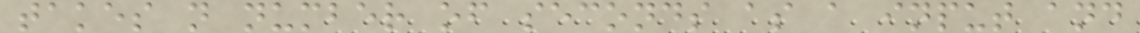takes n number of seconds as a input and
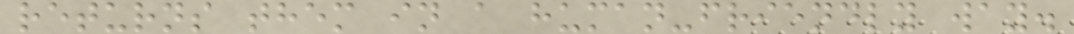returns them in a human-friendly way.
